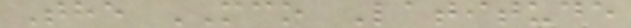The MCO Latitude
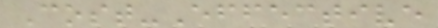Cost-Effective
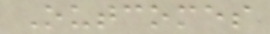Outcomes
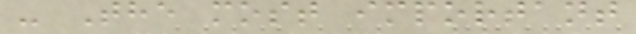- The most important
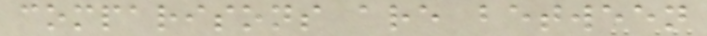comparisons are between
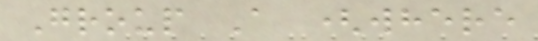Group A (where
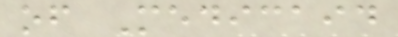of Medicaid
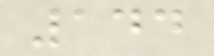144
